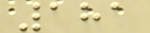181
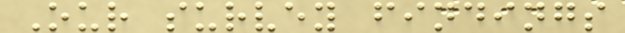Our survey findings
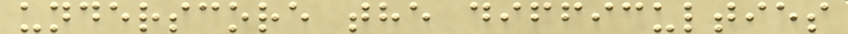underscore the difficulties
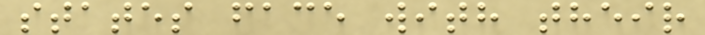states face with their
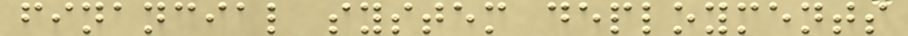financial system deployments
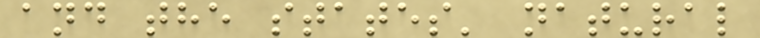and the states' natural
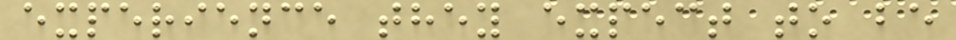experience they expect to be
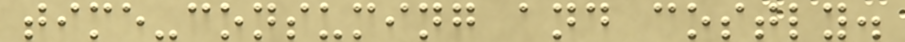time-consuming and costly.
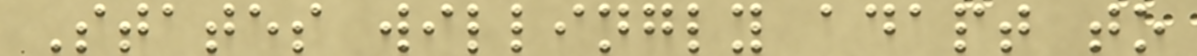States willingly adapt to
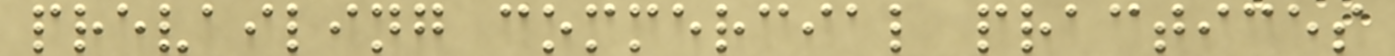prevailing commercial practices
